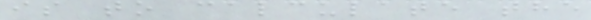is to calculate the
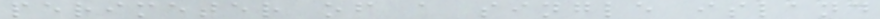perimeter of a single island
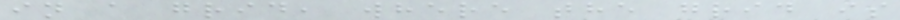in a grid, where the grid is
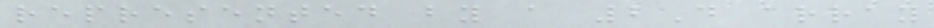represented by a 2D array
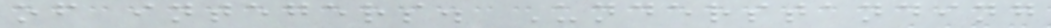of integers. Understanding
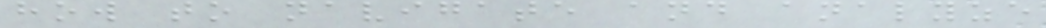how to navigate and analyze
